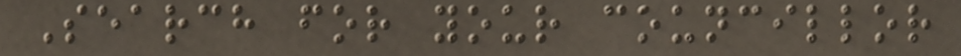Search for your councillor
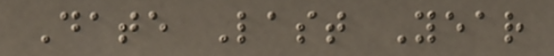Date Last Year
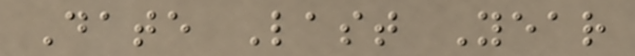Date Last Year
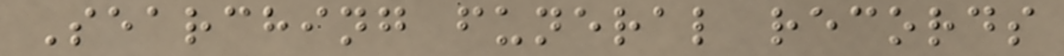Searching funeral records
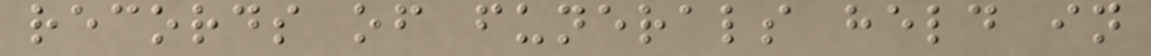records of funerals held in
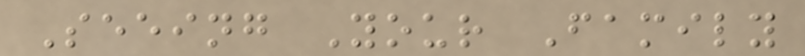Seeing Your Family
